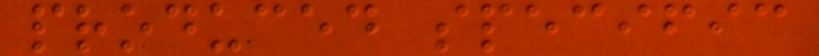produced specific
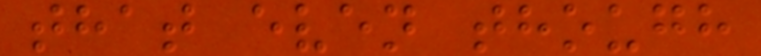that even though
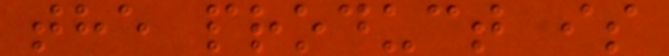the product is
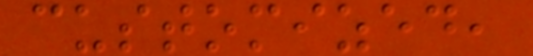customized,
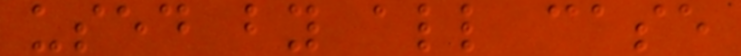used by all case
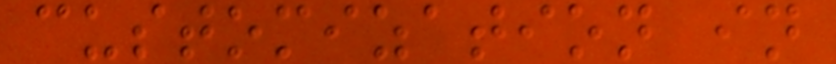customization in
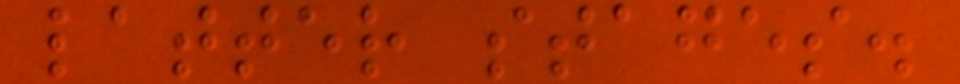latter stages.
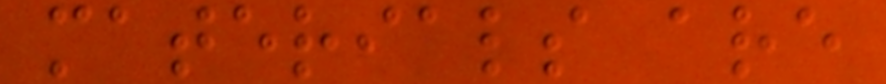materials are
